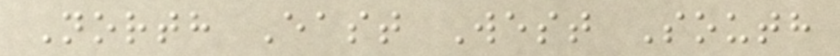North East West South
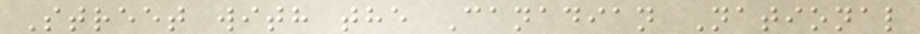Street with the Canadian National
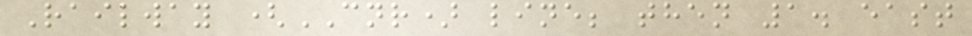Railway (CNR) line; then 1. east
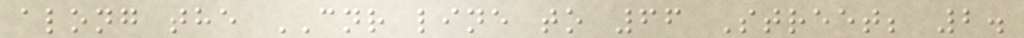along the CNR line to 66 Street; 2.
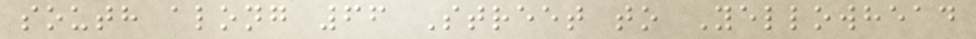south along 66 Street to Yellowhead
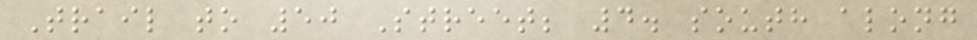Trail to 50 Street; 4. south along
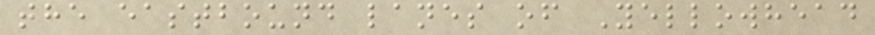the eastbound lanes of Yellowhead
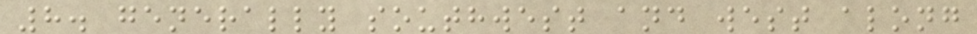8. generally southwest and west along
